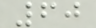60
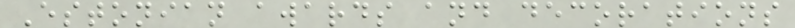Estonian awards and decorations
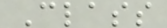Class
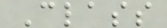Class
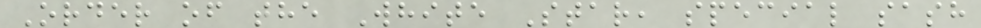Order of the White Star, special sash
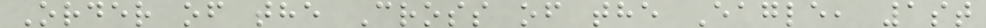Order of the Cross of the Eagle, 1st
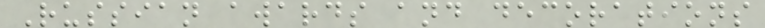Russian awards and decorations
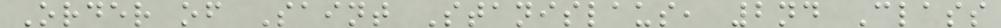Order of Saint Stanislaus, 2nd Class
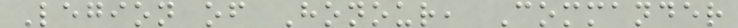Legion of Honour, Commander
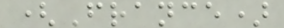(France)
